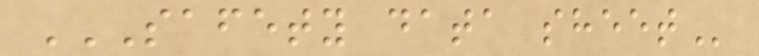SAFETY DATA SHEET
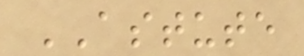ASTUTE
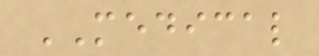MEDICAL
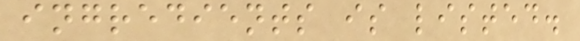ingredients is listed.
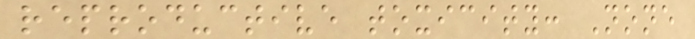reproductive toxicity: None
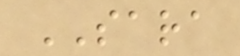SARA
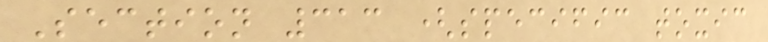Section 313 (specific toxic
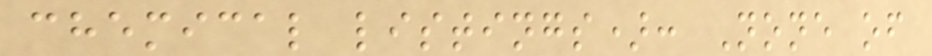chemical listings): None of
